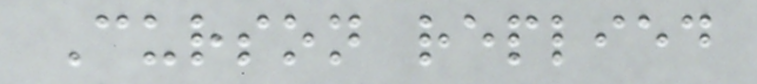Curson replied
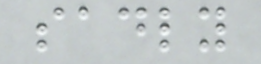sadly
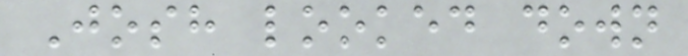Josh looked down
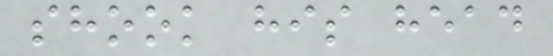shook his head
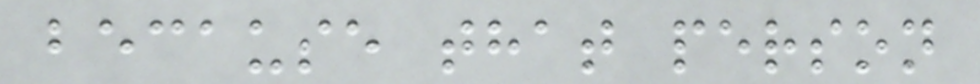because that person
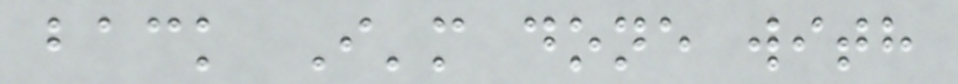back I'm done with
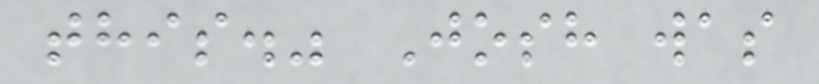this." Josh was
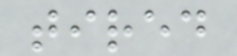tired
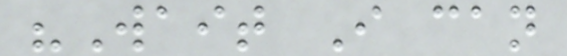"Wait I can
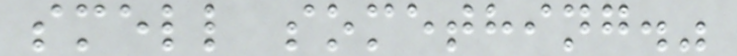smell something."
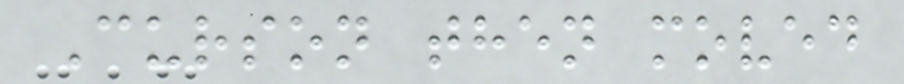Curson then moved
